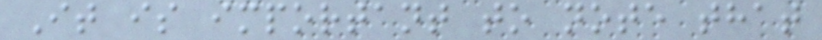It is important to note that
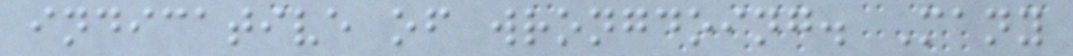indicative of wrongdoing. Many
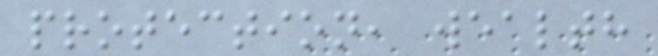protection, wealth
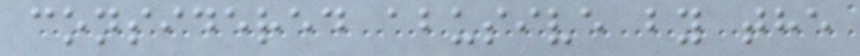considered abusive by the
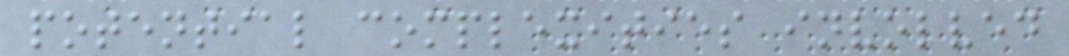potential complexities involved
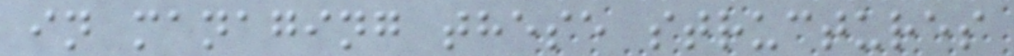in managing these structures
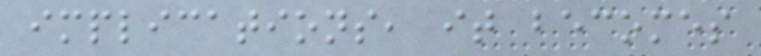implications, it becomes
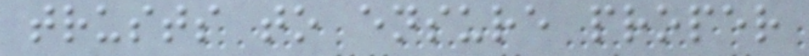trusts to ensure proper
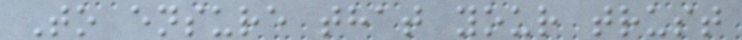To ensure that your trust
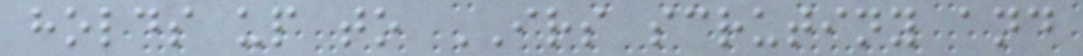holds up to IRS scrutiny and
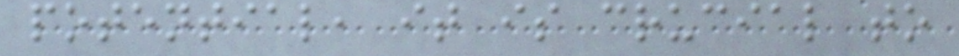potential, it is crucial to
